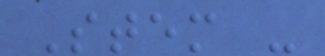Stem -
